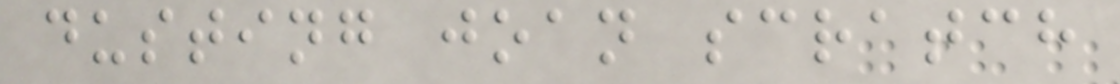dusting joan scratch
